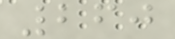260
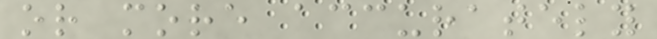or more accurately
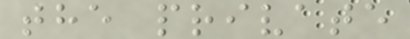the private
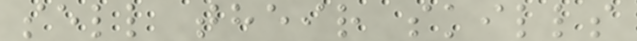sell their skills
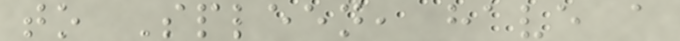to Spleen, have a
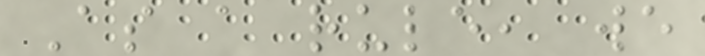As a rule, we
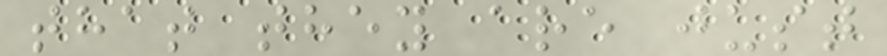that they are just
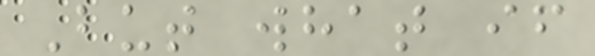But what if
